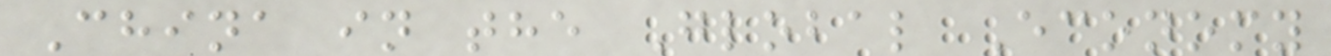China in the Global Economy
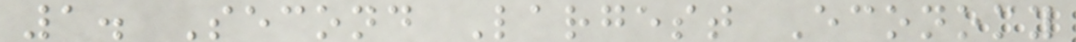1. Second Largest Economy
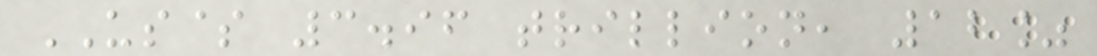US$ 3.96 trillion, 12%
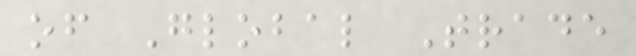of Global Trade
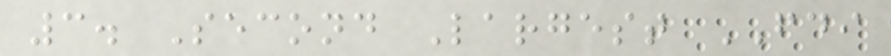3. Second Largest FDI
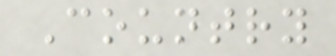Country
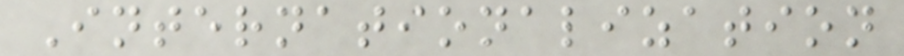Internationalization
